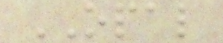OPAL
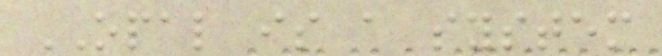OPAL is a system
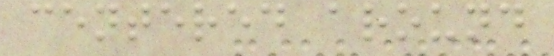centered around
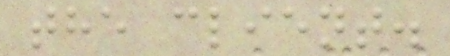the client.
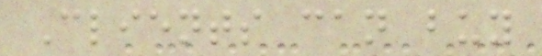Clients can buy
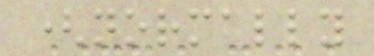(normally
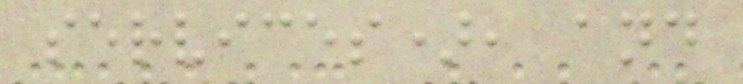services), and
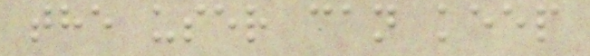the user can keep
